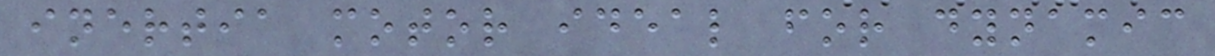inertia motor ideal for dynamic
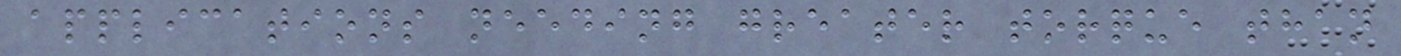applications needing greater torque than
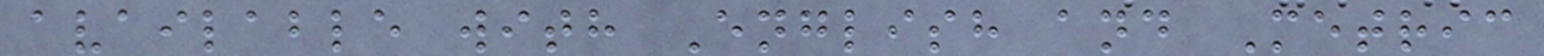available with English and Metric
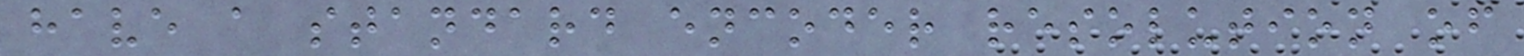have a standard encoder resolution of
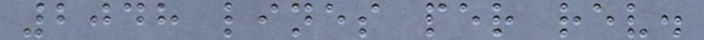2048 lines per rev.
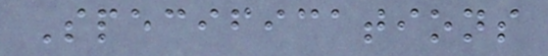Specifications
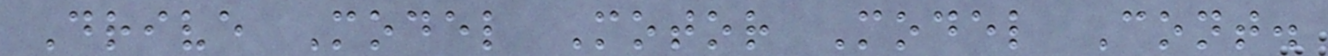Drive Model Motor Model Cont.
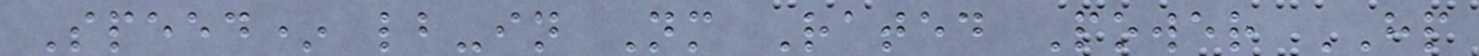Speed* lb-in Nm Rated Power HP
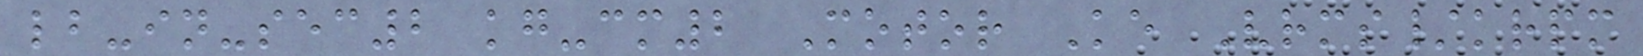lb-in-sec2 kg-cm2 Motor Ke Vrms/krpm
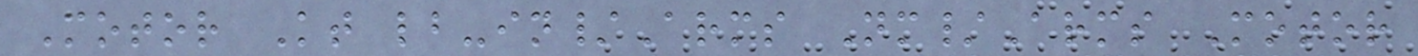Motor Kt lb-in/Arms Nm/Arms Motor
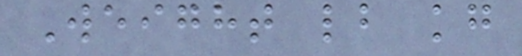Weight lb kg
